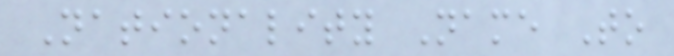Nationality Name To
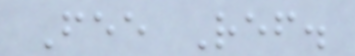Fee Ref.
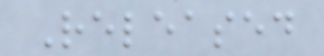Released
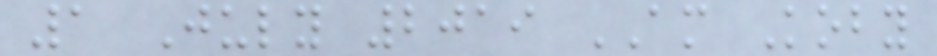1 July 2019 AM Koby
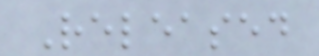Released
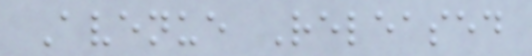Avenue Released
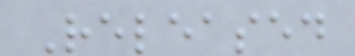Released
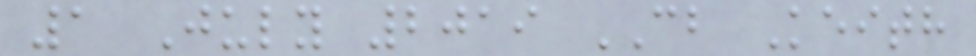1 July 2019 CB Keith
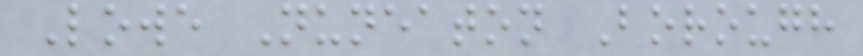Lowe Nuneaton Borough
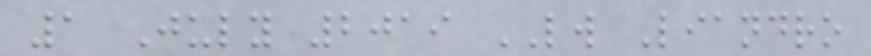1 July 2019 LW Liandro
